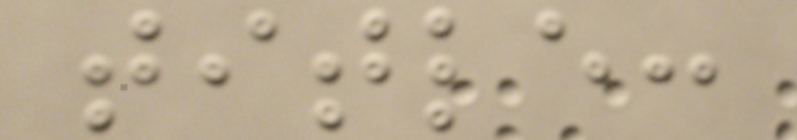title:
